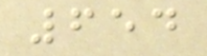654
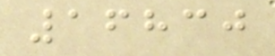16830
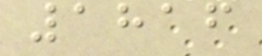1816
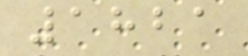1821
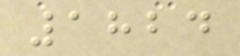1824
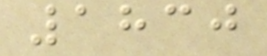1830
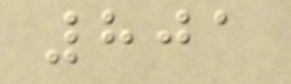801
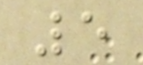5
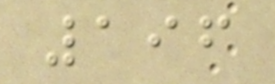196
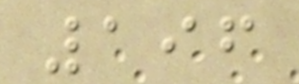196
